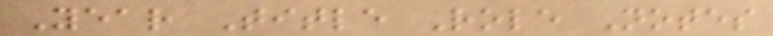Year Title Role Notes
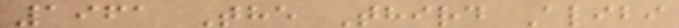1961 The Third Alibi
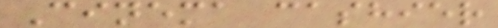Cinema cashier
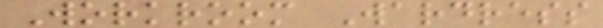Workroom Wardress
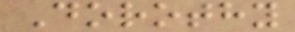Dorothy
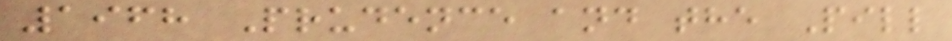1968 Prudence and the Pill
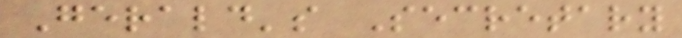Gerald's Secretary
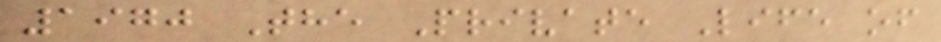1970 The Private Life of
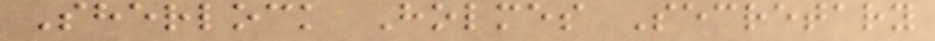Sherlock Holmes Secretary
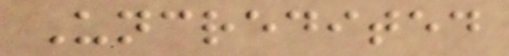Uncredited
